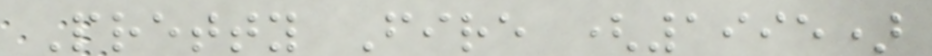Pretty Fire (1995)
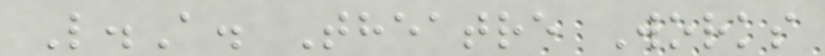L.A. Theatre Works
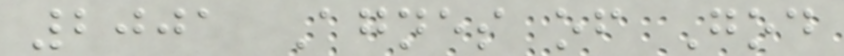2001 Agnes of God
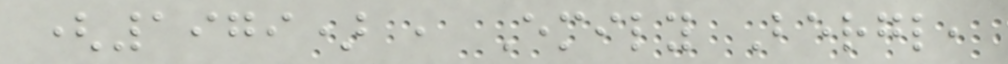(1979) , Emily Bergl,
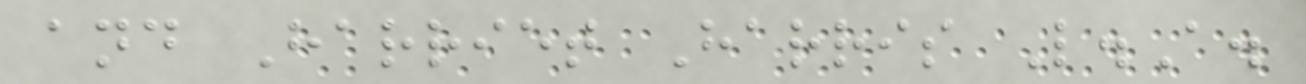and Harriet Harris L.A.
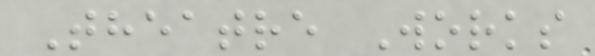Theatre Works
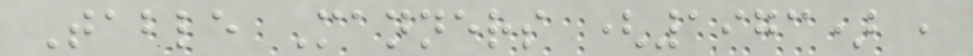Table Manners (1973) ,
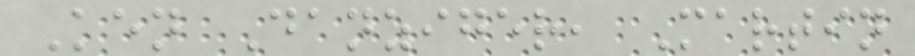Ken Danziger, Martin
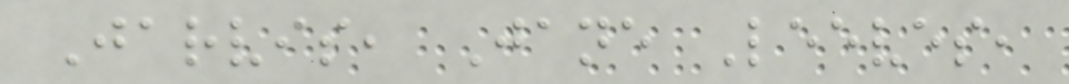Jarvis, Jane Leeves,
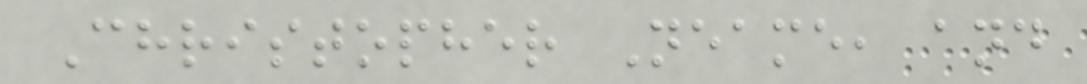Christopher Neame, and
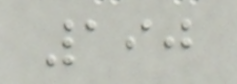190
